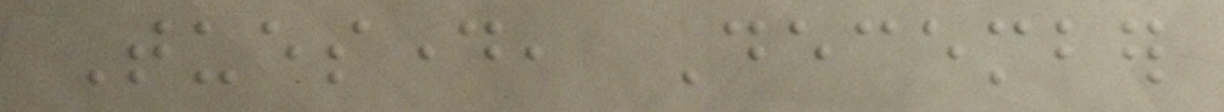Tuesday, December
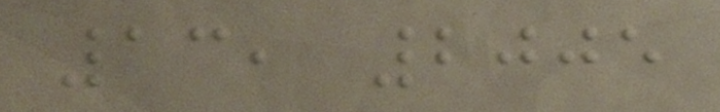13, 2005
